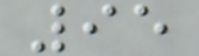95
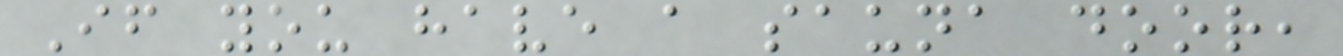If you have a sauna door,
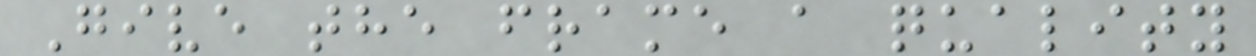Give the frame a quality
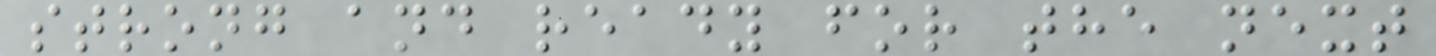strong and ready for the next
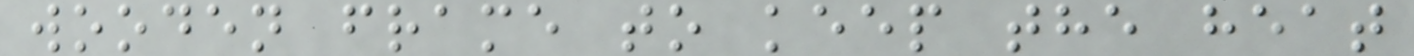wooden frame to keep the heat
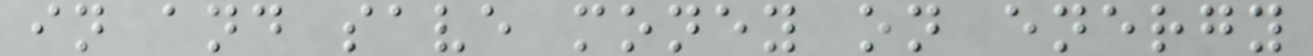in and save money on energy
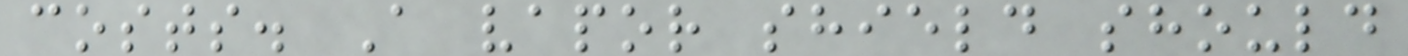costs. A vapor shield should
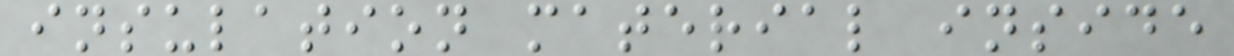insulation material inside
